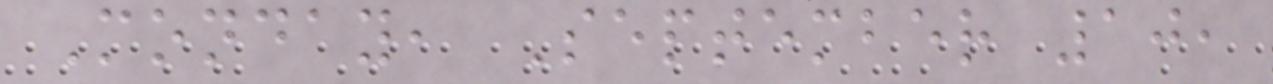Monday, September 10,
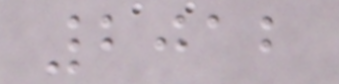2012
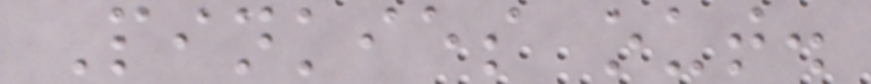Pinkies out.
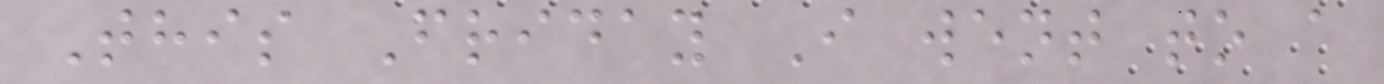This Friday I went to a
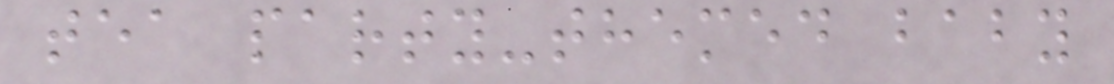tea party-themed baby
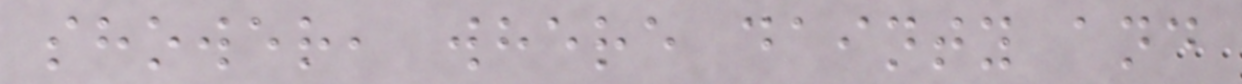shower, where dainty and
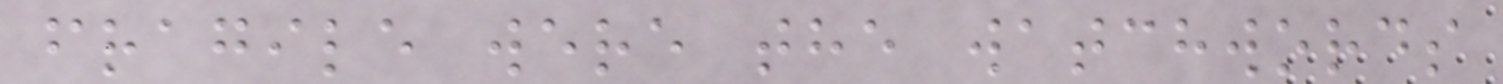fragile were the watchwords
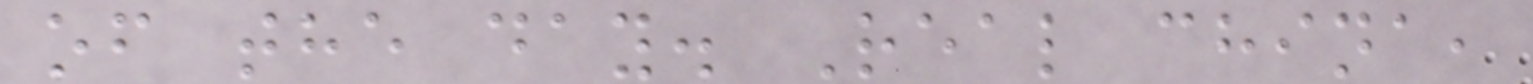of the day. Real china,
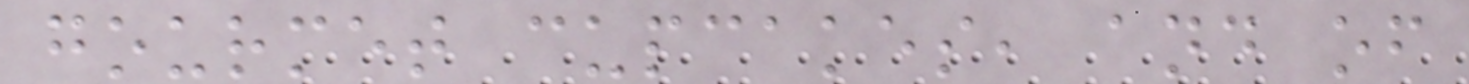gourmet cupcakes, and of
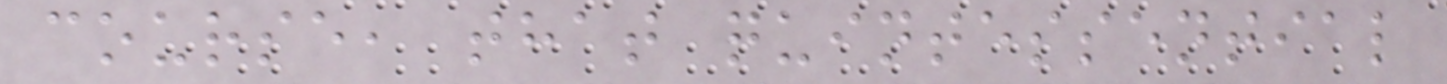course, that quintessential
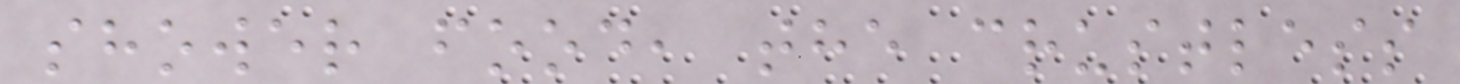shower food, the crustless
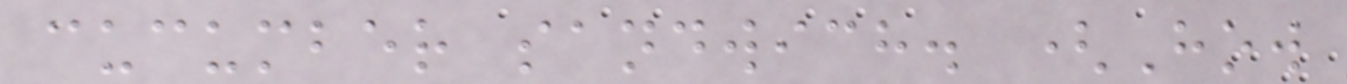cucumber sandwich. (How
